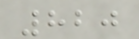820
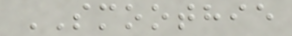SMOOTHIE
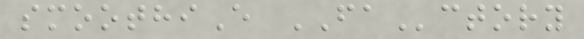smoothiE FActory
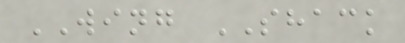WING SHACK
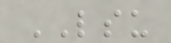LSU
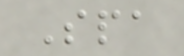Spa
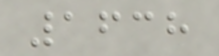1638
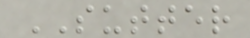SUTTER
